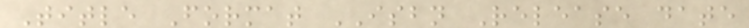Title Format ISBN Release date
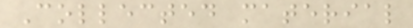Collected material
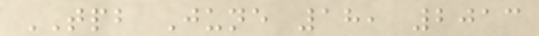TPB June 18, 2013
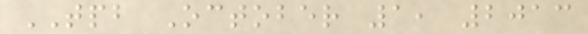TPB October 1, 2013
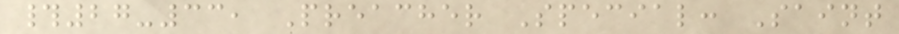#27-33, Preacher Special: Saint
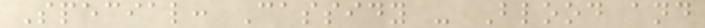Special: Cassidy - Blood and
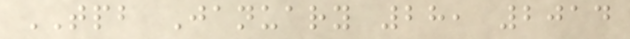TPB January 28, 2014
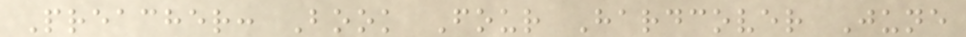Preacher: Book Four Hardcover June
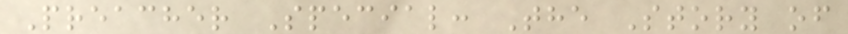Preacher Special: The Story of
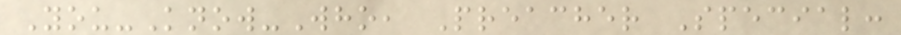You-Know-Who, Preacher Special:
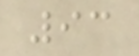93
